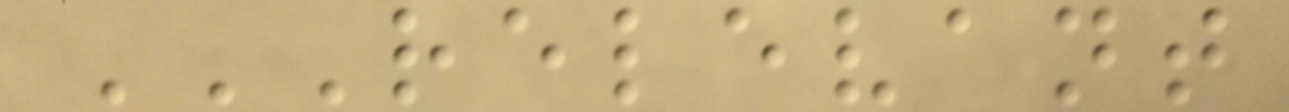RELEVANT
